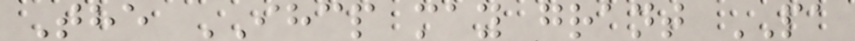The IHCP may grant PA
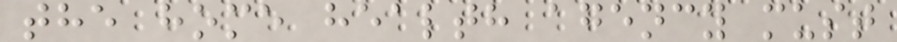the home health agency must
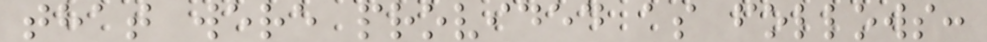that were provided as follows:
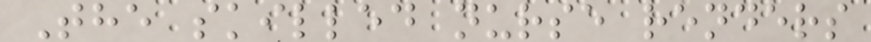The skilled nurse renders
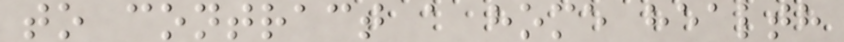to contract a home health
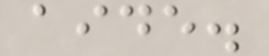aide.
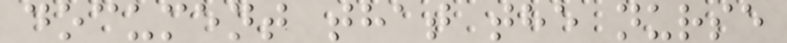document that the nurse
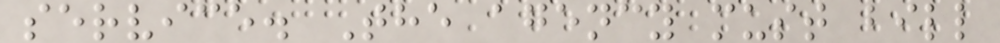service. The agency must bill
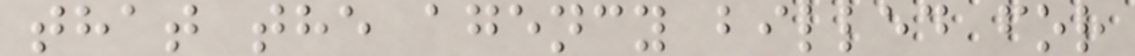that the agency billed for
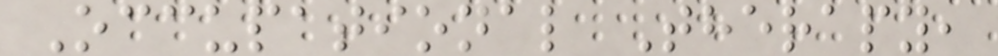Occupational Therapy,
